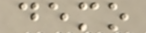demo
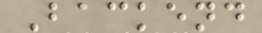Backend
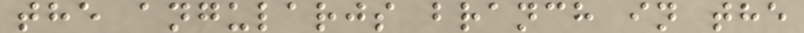the angularjs branch in the
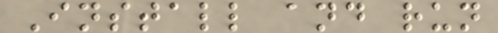Install and run
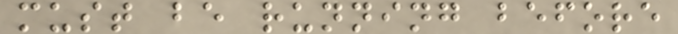must be running before
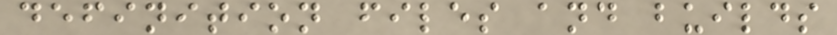definition files and builds
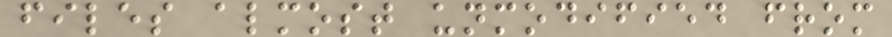files almost unmodified from
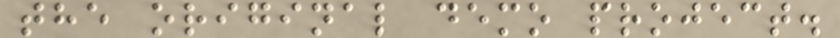the original demo project.
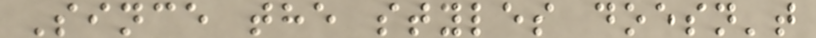Since the styles doesn't
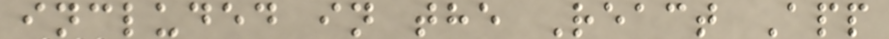included in the React App
